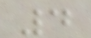4
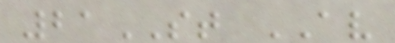21ST AV
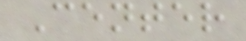Center
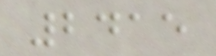2415
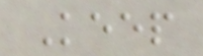Keep
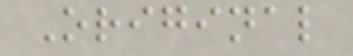Original
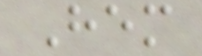Hem
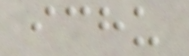ichu
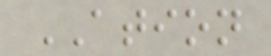ATION
